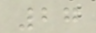27
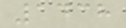1438
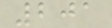201
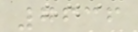7636
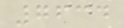7634
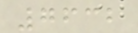7632
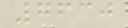7630
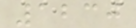1230
